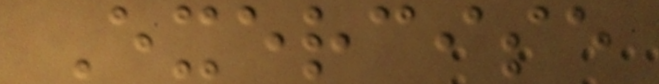Exercise
